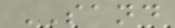SAND
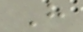H
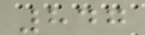847
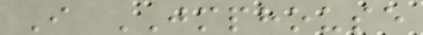I JMPHOUSE
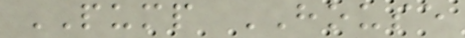PUMP HOUSE
